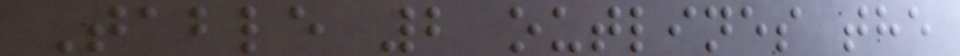Table 2 outlines the
